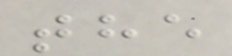the
